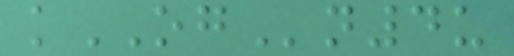kOGn4u
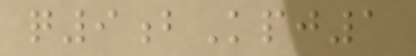q9bKpj1
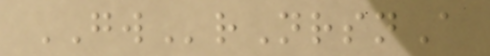GWrNrsnA
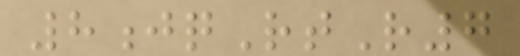8jqRtR7
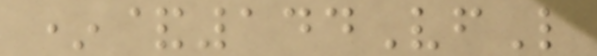*&144VfL
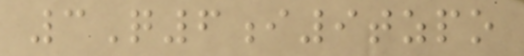3Q6i9tzpo
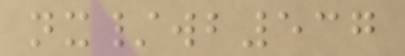nx/wb537
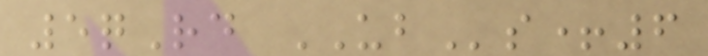5qRd UBs+6
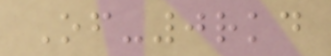Of-0rkd
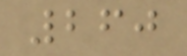260
